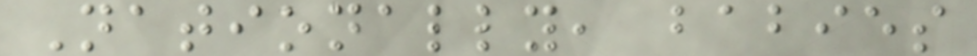Nationally, babies
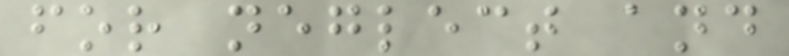for neglect and
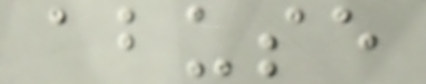abuse
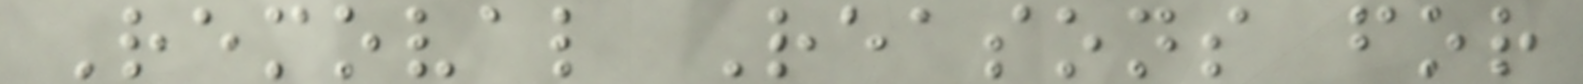Removal Reasons for
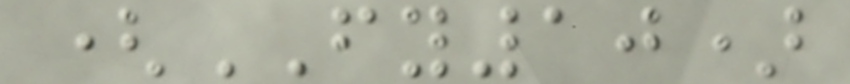(FY10)
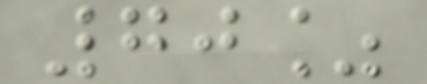70%
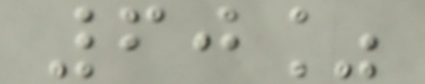60%
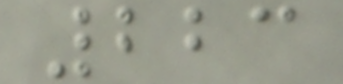223
